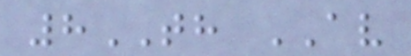8TH AV
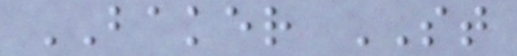BAKER ST
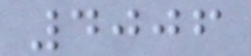4006
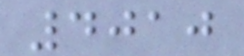4010
